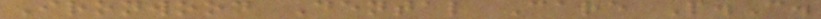Ironwood Dental Care P.C.
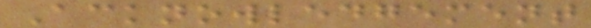Acknowledgement
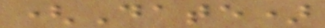(Date)
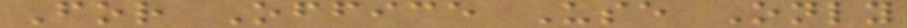For Office Use Only
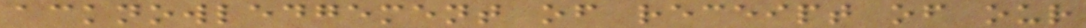acknowledgement of receipt of our
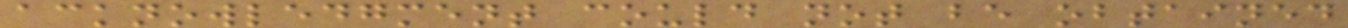acknowledgment could not be obtained
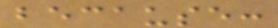because:
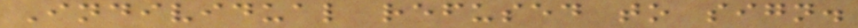Individual refused to sign.
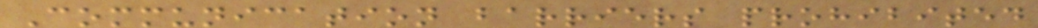Communication barriers prohibited
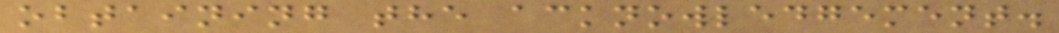obtaining the acknowledgement.
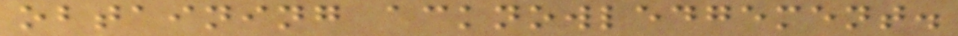obtaining acknowledgement.
